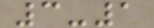3-1
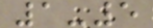1-5
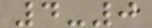4-0
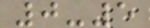0-5
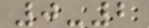0-2
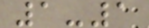1-1
